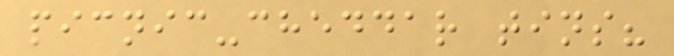picnic-cheddar tins?
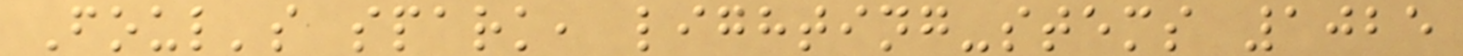Foul's spark, lighting-stems 1025
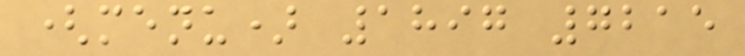(menu) 1897 7215
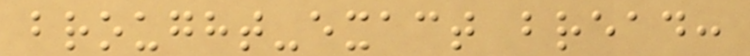brought-exact bread:
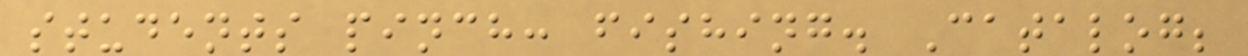students pinch: fishing. Catalog;
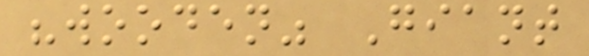"wooden" Giant
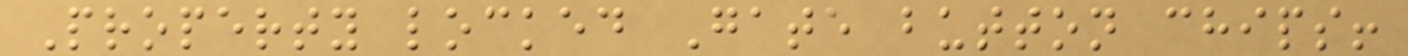Property locked Gate button chips!
